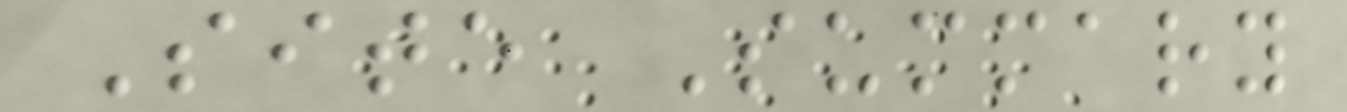Site Summary
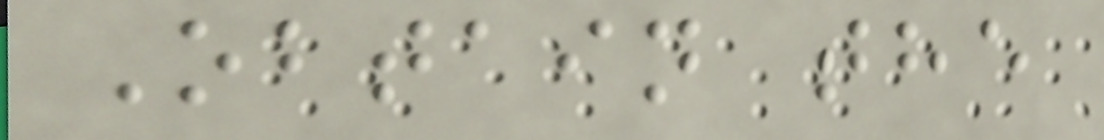Obtain the
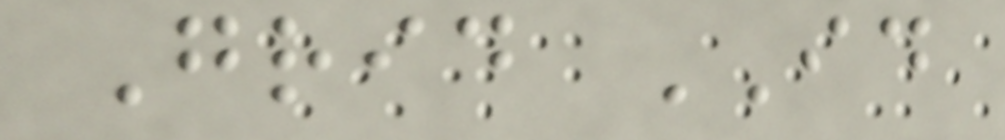Grid ID
